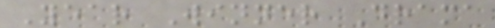Year Winner Drama
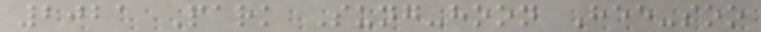2021 Park Sung-hoon Hee-soo
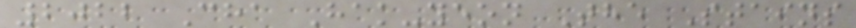2022 Cha Hak-yeon The Stains
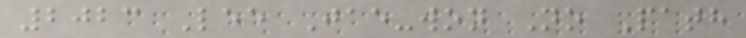2023 Lee Jae-won No Path
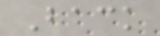Back
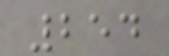254
